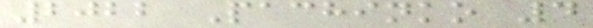2022 Pachinko 4
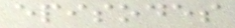episodes
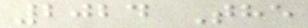2024 The
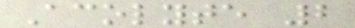Acolyte 2
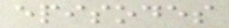episodes
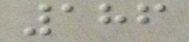186
